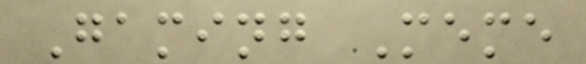Gaming Meme
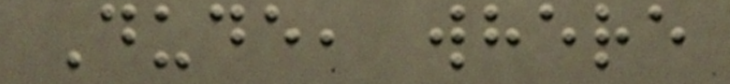Dude, where
